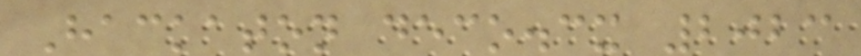Hackaton deco.cx 2023
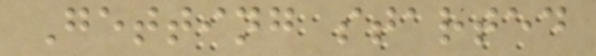Getting started
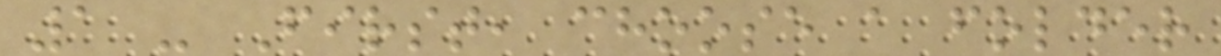1 - First, choose a folder
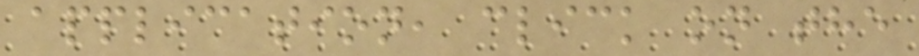application, click on the
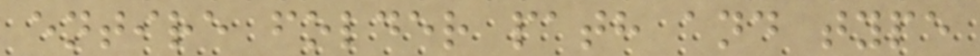entire folder path and type
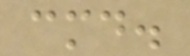cmd.
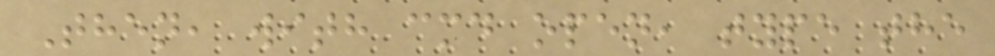Then, with cmd open, type the
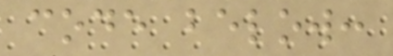code below:
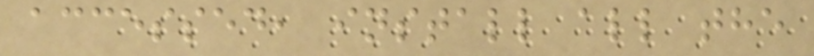accessed, install all the
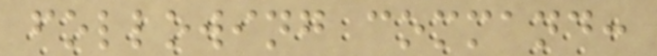following command:
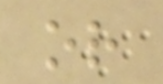or
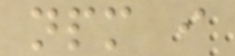npm i
